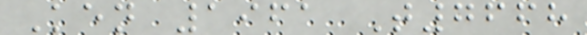Ken 1961 T7668
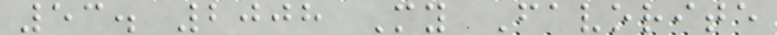53. 2008 My Favorite
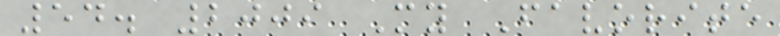54. 2009 My Favorite
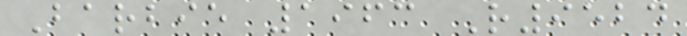Barbie 1963 R9524
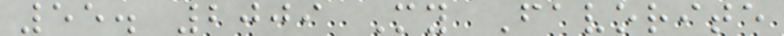55. 2009 My Favorite
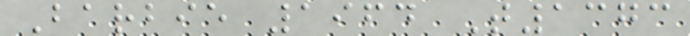Barbie 1964 T1373
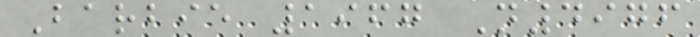Barbie 1967 N4976
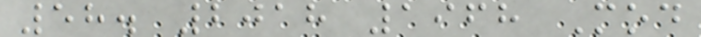58. 2018 1968 Mod
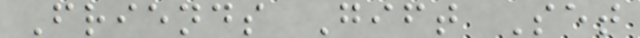Friends Gift Set
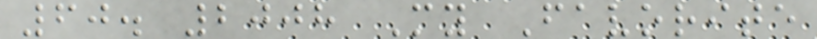60. 2008 My Favorite
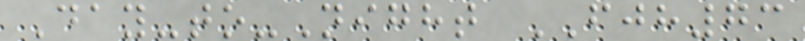Day-to-Night FJH73
